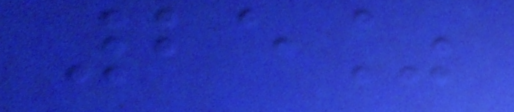25%
